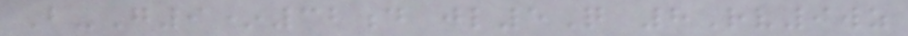B-G9*32d jl5Q 8Rv9wz
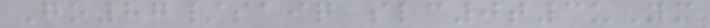Go87/saiq slc0t3uNm
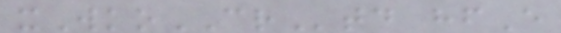xWkoCRtd hfE
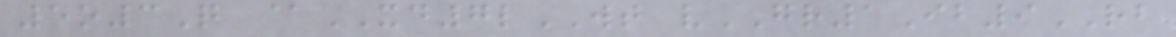5o3Q @XD7lWT vGR1Ib9RB
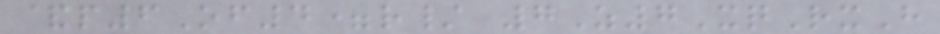&p6Of4=r/ 7Z7XqRxH
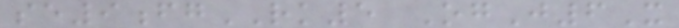se9fgRK5 OgJ6X
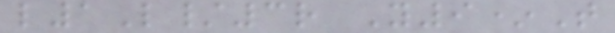l1L/3r Y9*T
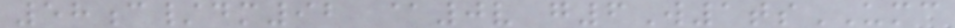58c/dm92 @0v g6W1tsUMC
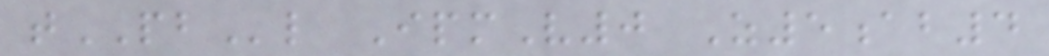tPBl IpmV0 Z5ab4
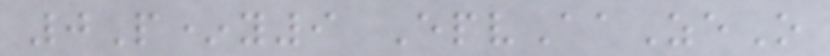0P*y9 EpvAaZeO
